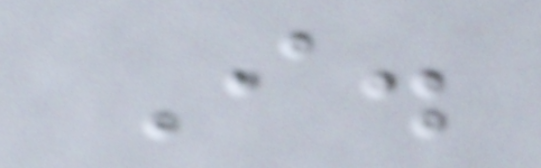I.
